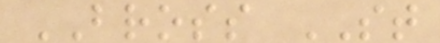BROSS ST
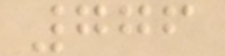776
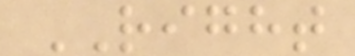RIGHT
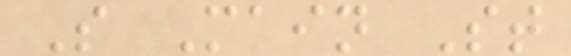S Main St
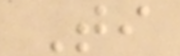Ti
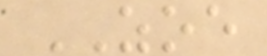ZOE
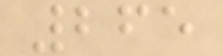265
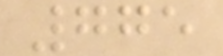775
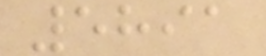5891
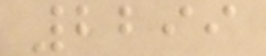2299
